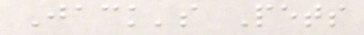Jack's Pets
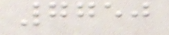7750
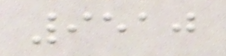9510
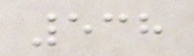538
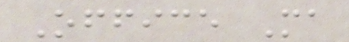Office Ma
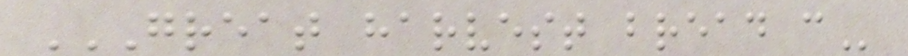GREAT HARVEST BREAD C
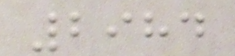2984
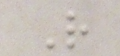R
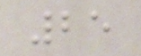25
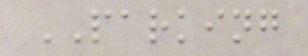PARKING
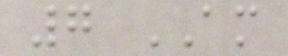7 AM
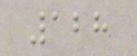128
